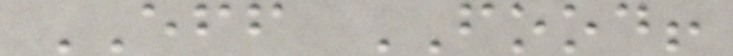EFF FOOD!
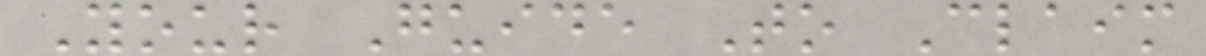Your Guide To Claim
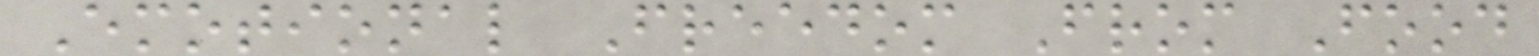Emotional Freedom From Food
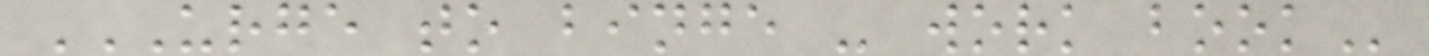URGE TO BINGE - WORK BOOK
